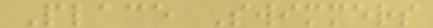Place Swimmers
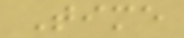Time
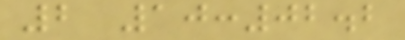2 10:02.2
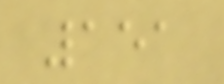151
